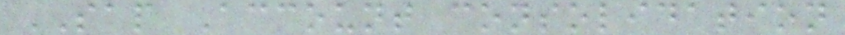SAP Account consolidation
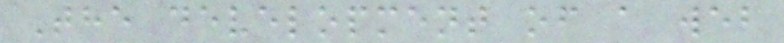The development of a web
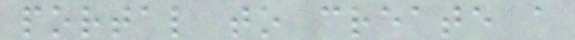portal to create a
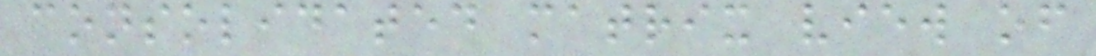consolidated matrix view of
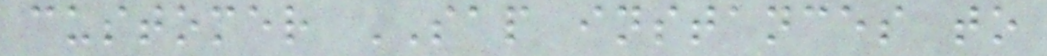customer SAP instances to
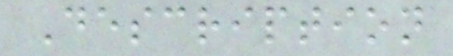Description
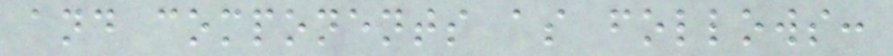and components as follows:
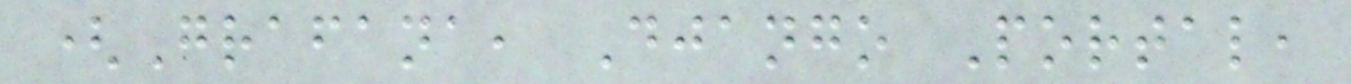(Grafana, Django Portal,
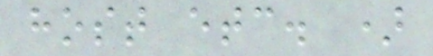host etc. )
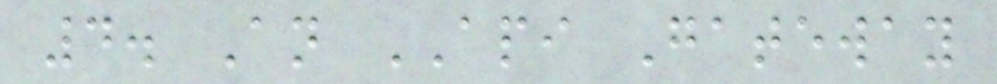4. An API Gateway
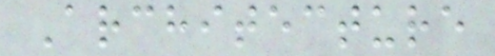Architecture
